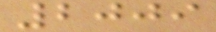2009
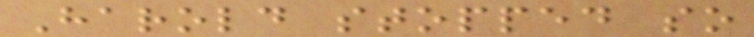Harold stopped so
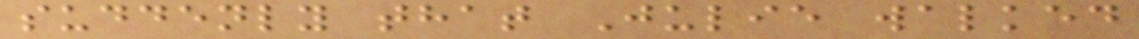suddenly that Julie walked
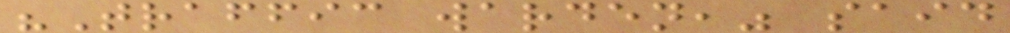"Traffic warden," said
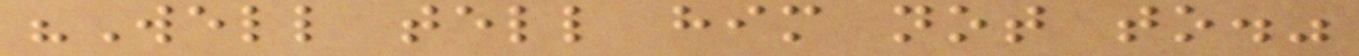"Well tell him not to."
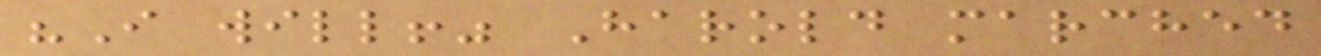"I will!" Harold marched
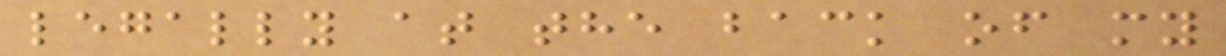legally at the back of my
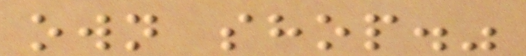own shop."
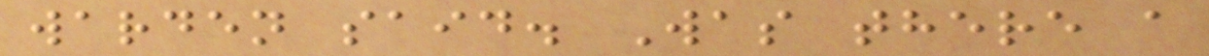warden said. Was there a
